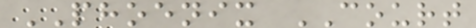PHOENIX COURT
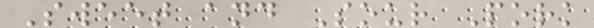Sweet and Sour Pork
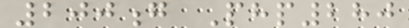200g Php280
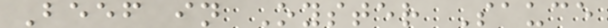Beef in Oyster Sauce
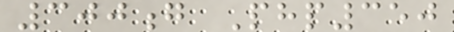300g Php350
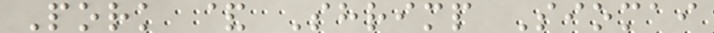Pork & Shrimp Siomai
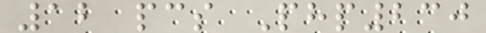12 pcs Php230
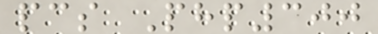pcs Php300
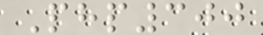Php300
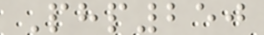Php250
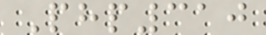Php310
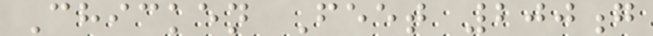Chicken Feet 200g
